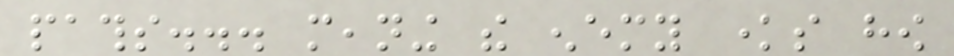paths... meaning the enemy knows how
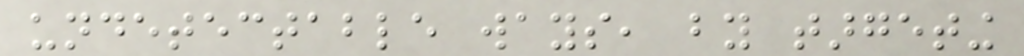undetectable ways, by targeting
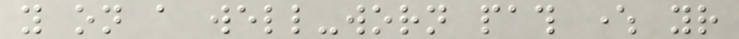you on a well-worn path where your
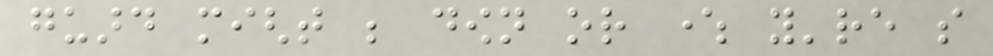guard might be down or where you're so
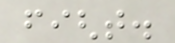fight.
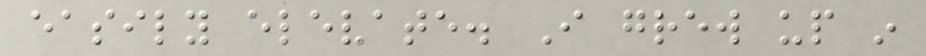easily elevate. I grew up in
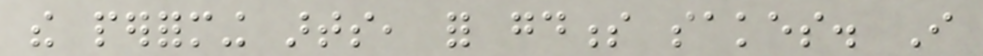the performing arts, for goodness sakes. I
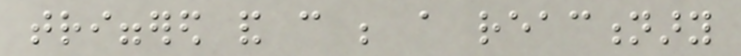triggered and can be a reactionary
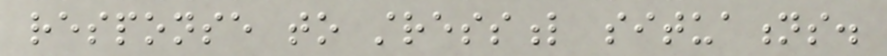response to stressful situations.
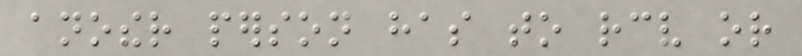another person has to receive or
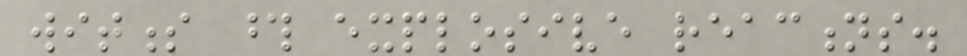witness those explosive reactions.
